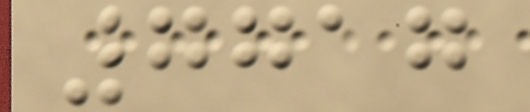7717
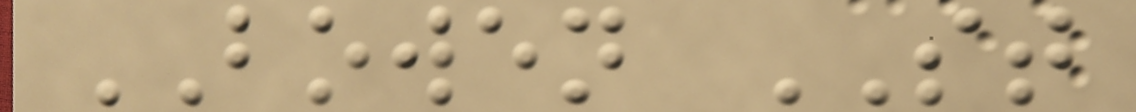BOWEN ST
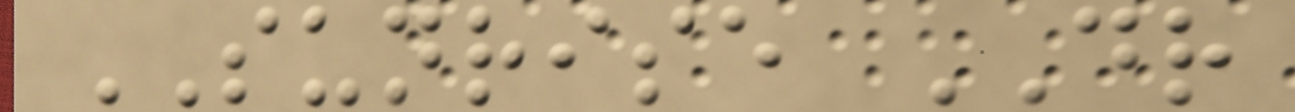SUNRISE DR
